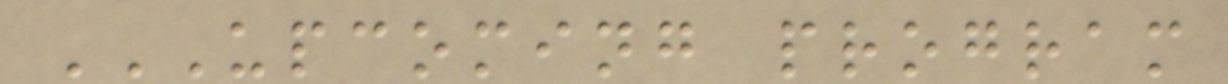UPCOMING PROGRAM
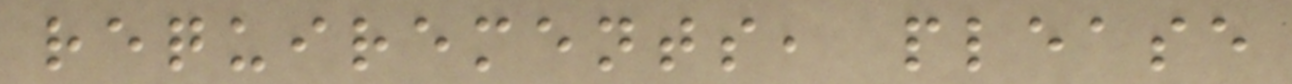requirements, please
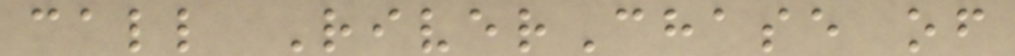call RiverChase of
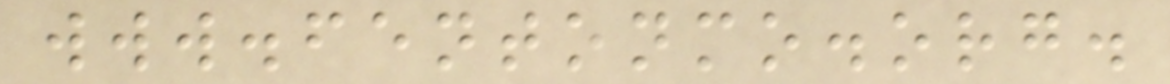www.fentonmo.org.
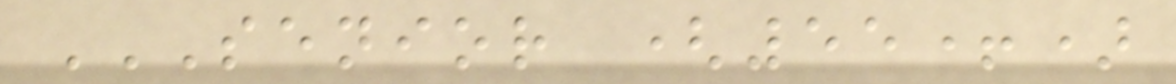SENIOR (55+)
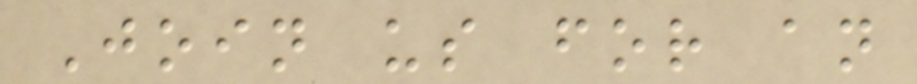Join us for an
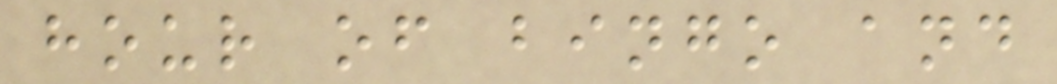hour of bingo and
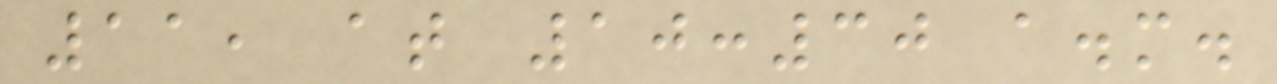11, at 10:30 a.m.
